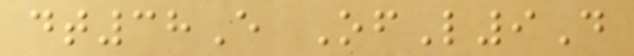dt38E OfL9D
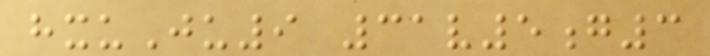hxuJu9 31v5g3
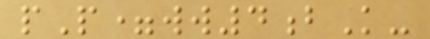pP=ww4bK-
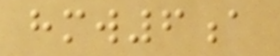hmw6a
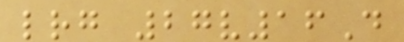lrg 27v16D
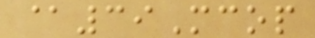@39Mcop
